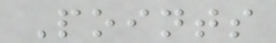Points
